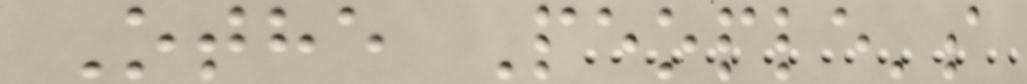Othe People's
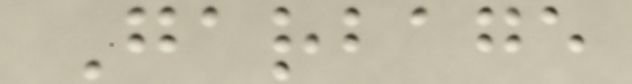Garbage
